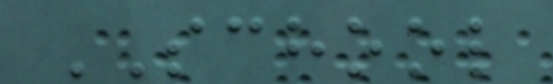SCHOOL
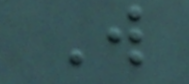W
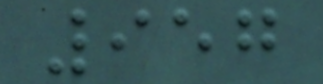957
